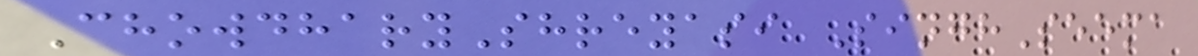ChowdharyShreyasi SinghSeema
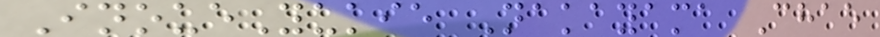InoueYukie Nakayama Chae
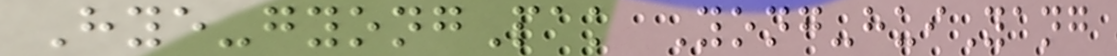Hye-gyongPak Yong-huiYang
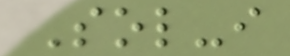Sol-i
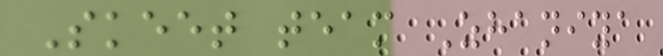Skeet team Zhaniya
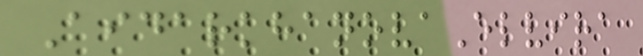AidarkhanovaElvira
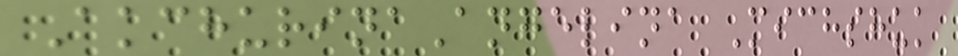AkchurinaAngelina Michshuk
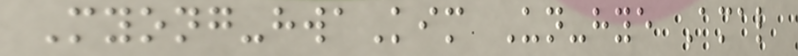Myong-hwaKim Un-hye Amal
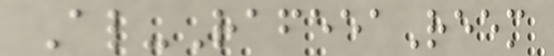Al-RafeeaReem
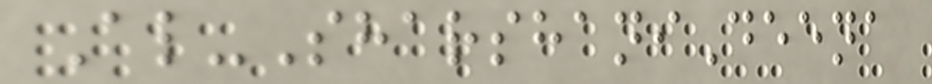Al-SharshaniDeena
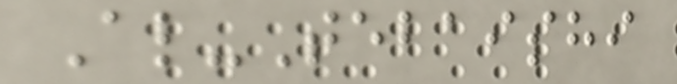Al-Tebaishi
